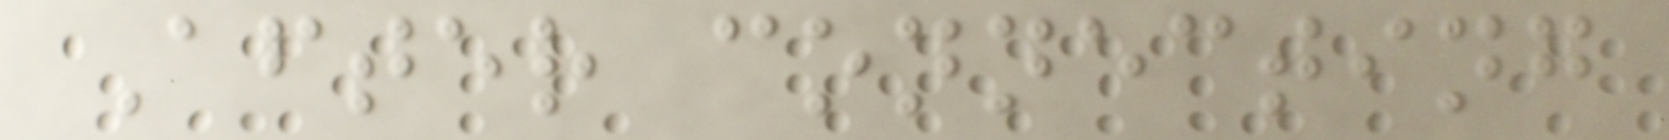After connecting
